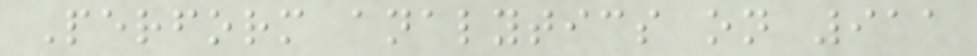Perform analytics on 911
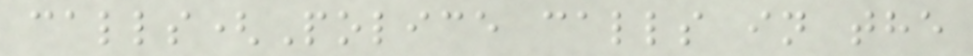calls(Police calls in the
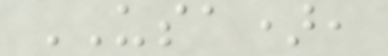USA),
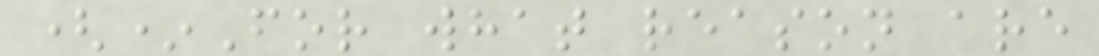(*For what reason are
